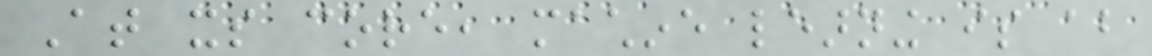At its core, machine learning is about
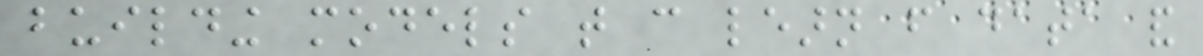building models that can learn from data and
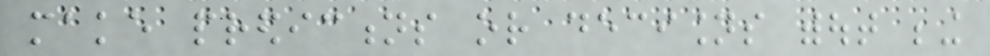make predictions or decisions without being
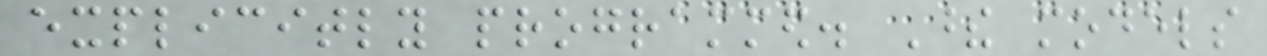explicitly programmed. These models
